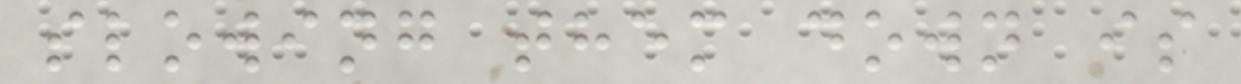slowing them down is
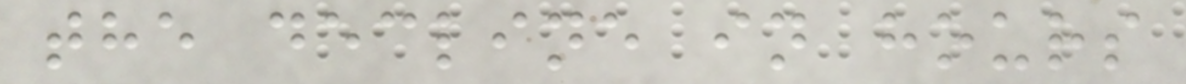the decline in hours
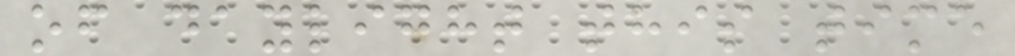of daylight this time
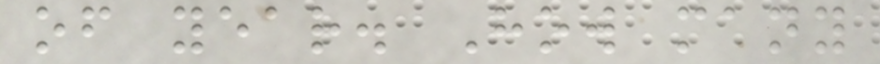of year. How many
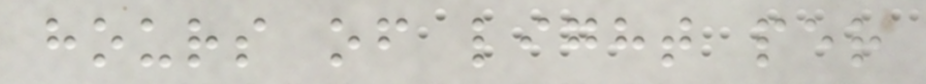hours of light per
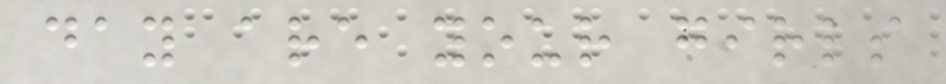day are your girls
